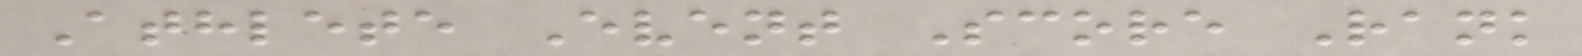Athlete Event Score Rank
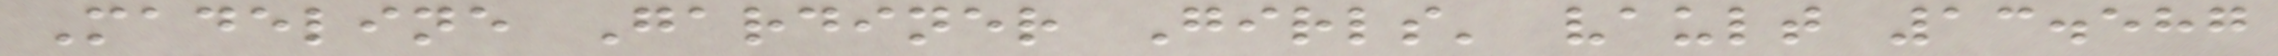Madeline Gardiner Girls' vault 13.587
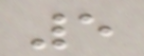5
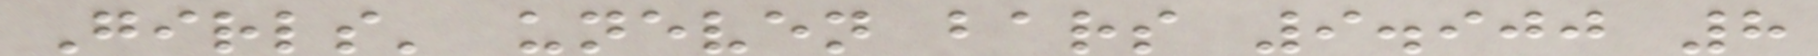Girls' uneven bars 9.900 8
